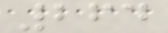264
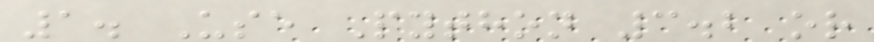1. Use Python 3.2 or
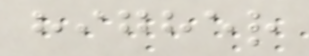higher
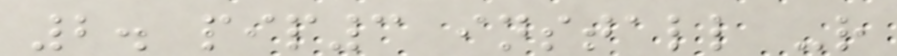2. pip3 install -r
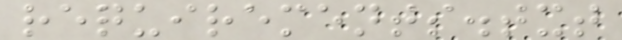requirements.txt
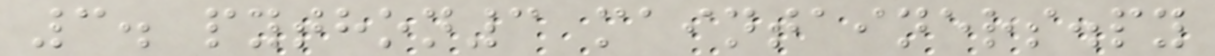3. python3 maintainers.py
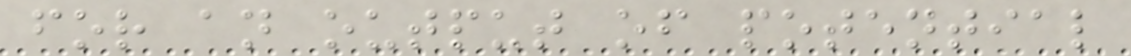for an output of potential
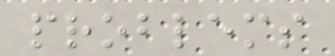problems
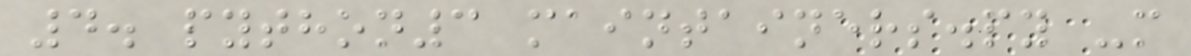4. python3 maintainers.py -m
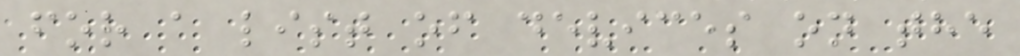for a list of devices on the
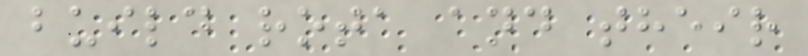build rota and their
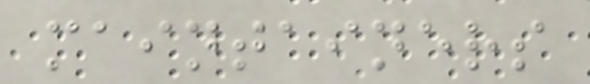maintainers
